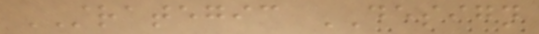STRATEGIC DESIGN
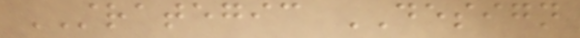STRATEGIC DESIGN
